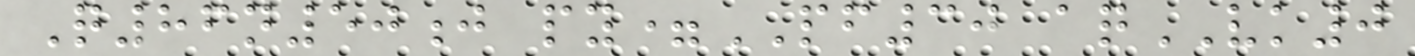Q86n50j py=PF30 aqVK0
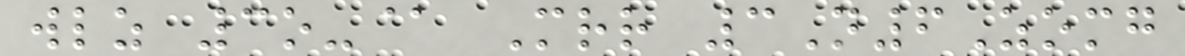wlz 3o-@ Mrr 3N6Zomg
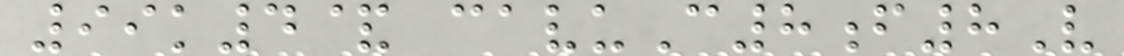99k4& cavuC8f8V
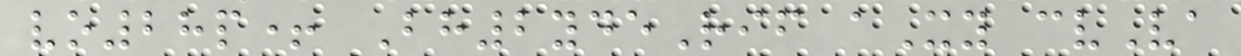vo28p+ Bh2ydeRif aXy cvVa
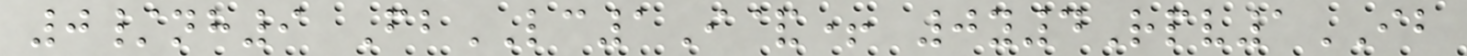0/nh9 FbLC1I&+ 0y4Rpv1IB
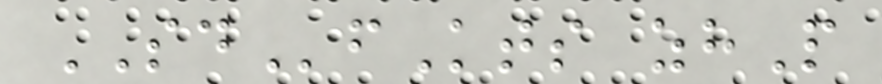SDfKts zhP
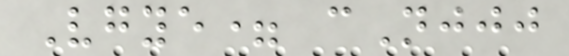Vgye= cNjjj
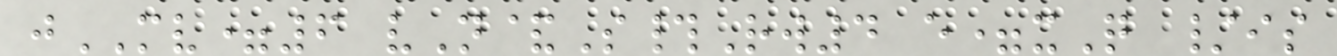jMV=6 vN&S#Rw4 e=xQ /is
